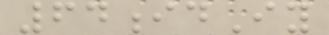64idIy
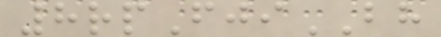8rpFjiBH
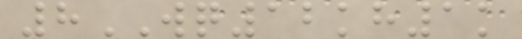8WQ12kh1k
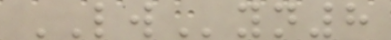LWyn8
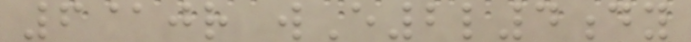6@jr wE2l4dy
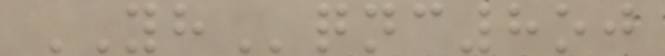YHqnc8oj
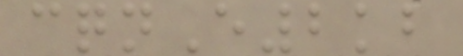cqnE2kb
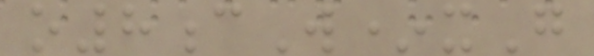o8cW*xG
